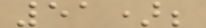51);
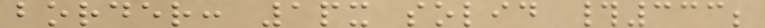border: 1px solid #333;
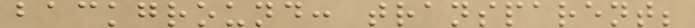background: transparent;
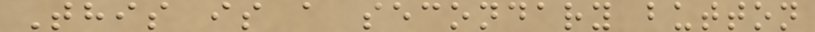This is a secondary button
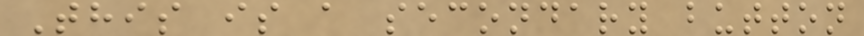This is a secondary button
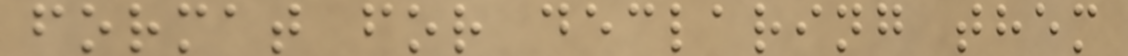format for declaring them
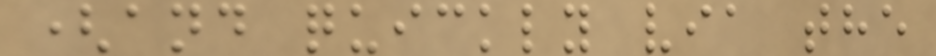(and quickly via the
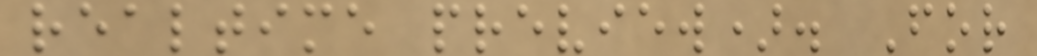realtime preview). For
